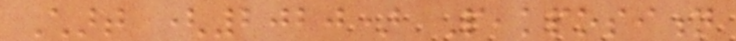Chart (2020) Peakposition
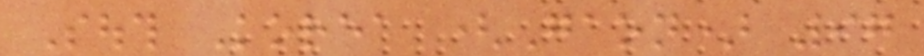South Korea (Gaon) 97
